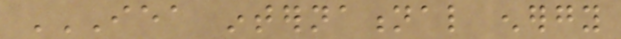IEA INTERNATIONAL ENERGY
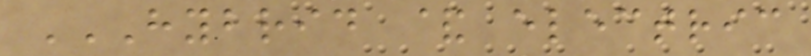HYBRID & ELECTRIC
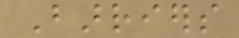Barriers
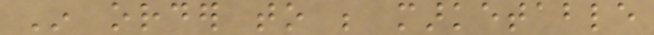In order to be marketable
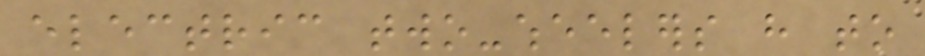electric two-wheelers have to
